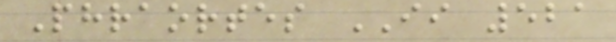Phraortes II 521
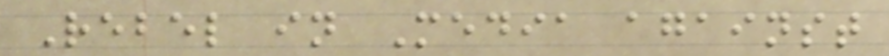Rebel in Media against
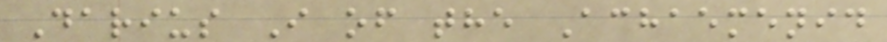Darius I of the Achaemenid
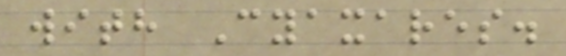with Cyaxares.
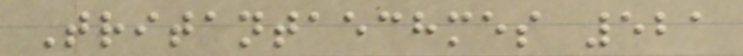Tritantaechmes 521
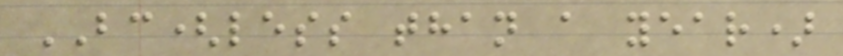BC(less than a year)
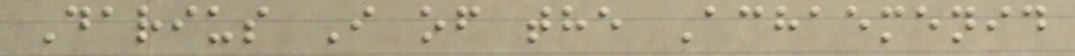Darius I of the Achaemenid
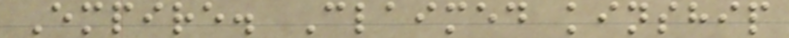Empire. Claimed kinship
